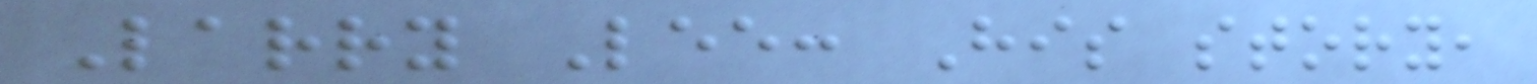Larry Lee: His story,
